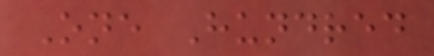One Hundred
